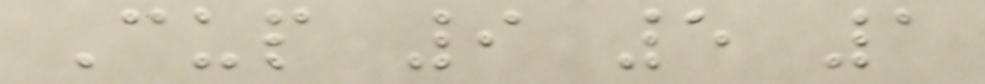Cup 9 5 1
